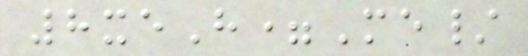8xeH=Me/
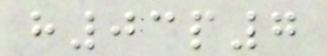h03p7
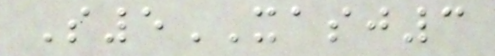S5XASJ3
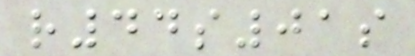r44s01s
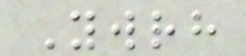Ywrh
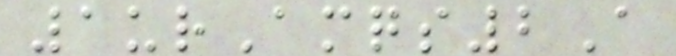1urAmqs2A
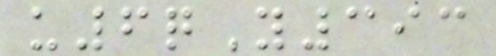u6qY393
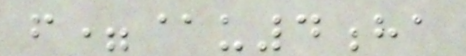f=@u4ha
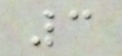3
